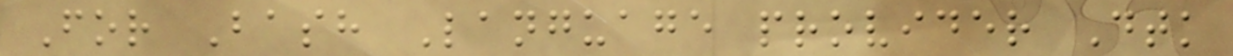For Bash Language provider Dtk
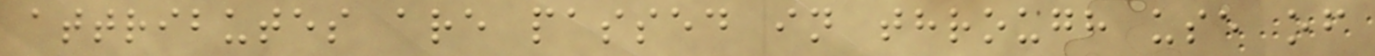attributes are passed in through use of
